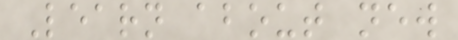Learn about new
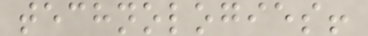technologies!
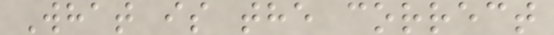What is the correct
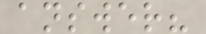answer?
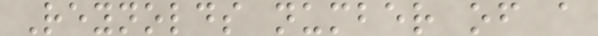Reynolds number of a
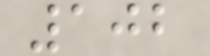102
